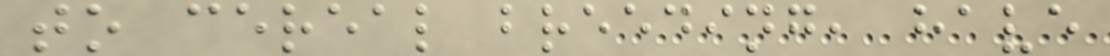to cereal breeding, have
